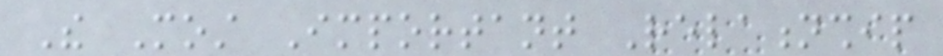The Most Important Relationship
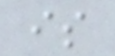is
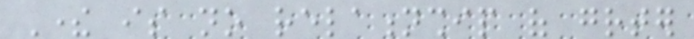There is no relationship of greater
